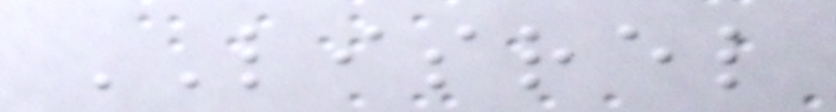LISREL
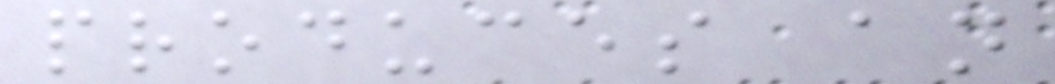produces an
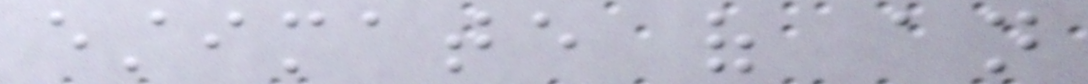estimate of an
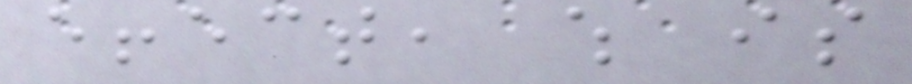effect, which is
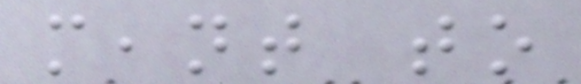meant to
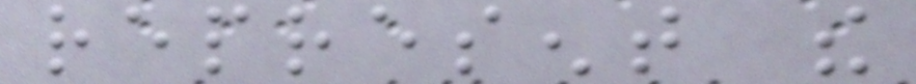represent the
